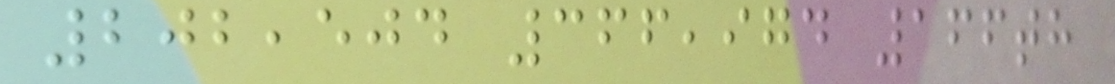202,504 366,974 166th
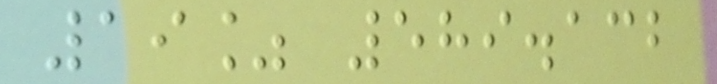19% 589.132
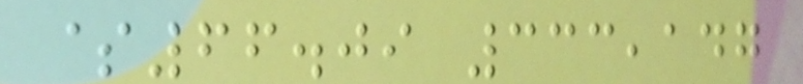$66.09 333,147
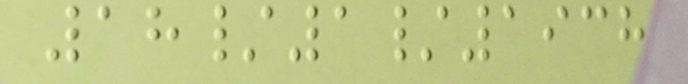18/1/1938
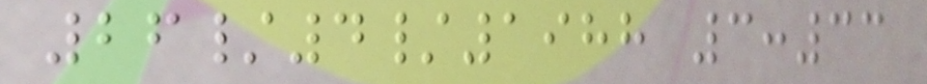26/4/1988 3:33
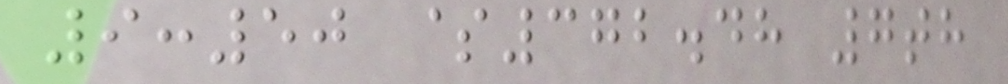9:50 $372.48 7th
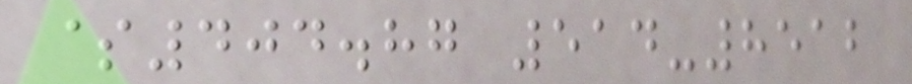$404.87 514-8512
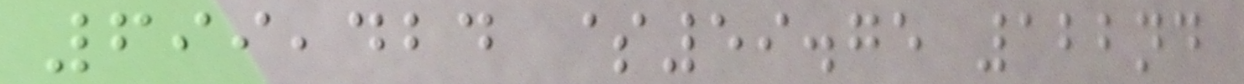699,424 $59.75 122nd
